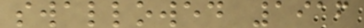swallowed 1916
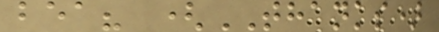bea? (THANKS)
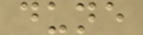dune
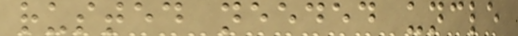rusted needed uncle
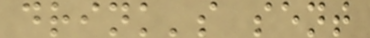drink's sent
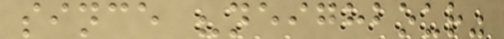since "neighbour"
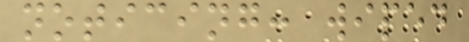noticing: wiped
